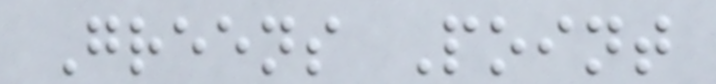Greens Point
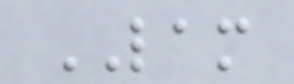LAM
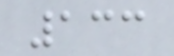133
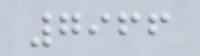7966
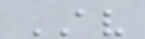AV
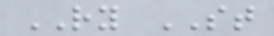RY ST
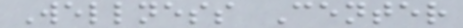Wellness Center
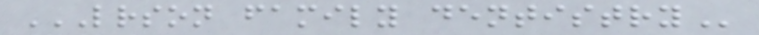LRSON FAMILY DENTISTRY
